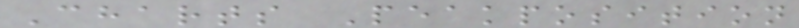Charts Peakposition
